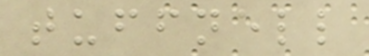tuffnell
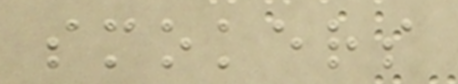smokers
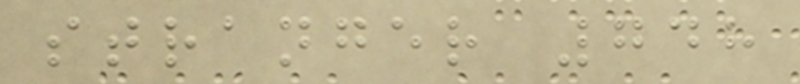stranger 748
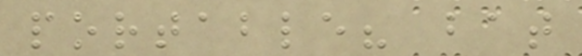portable? bat
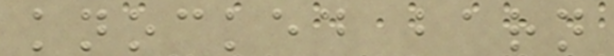knocked barn
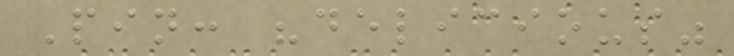Pin: "delicious"
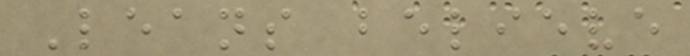Leans believe
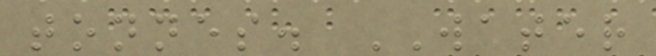tonnes. WATER
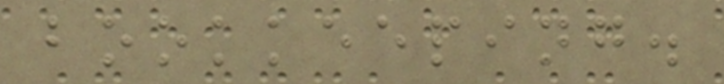bookkeeping.
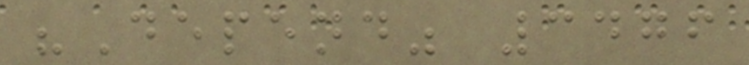"Depend" 3476
